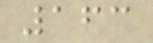163
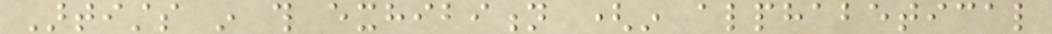Artists in this exhibition (in alphabetical
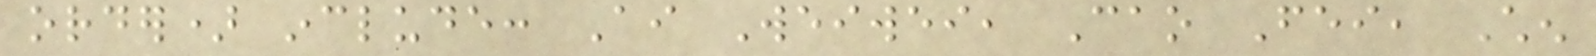order) include: Ai Weiwei, Cao Fei, Chen
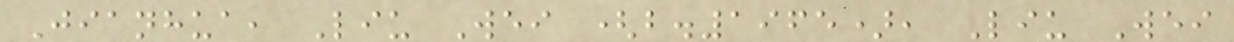Jianhua, Liu Wei (b.1965), Liu Wei
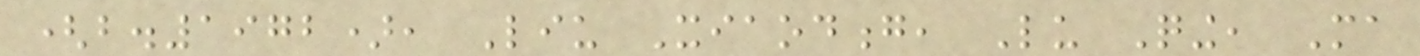(b.1972), Liu Xiaodong, Lu Qing, Ma
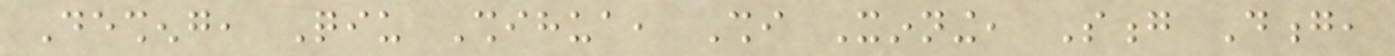Desheng, Qiu Shihua, Shi Xinning, Song Dong,
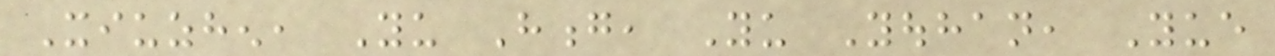Xiuzhen, Yu Hong, Yu Youhan, Yue
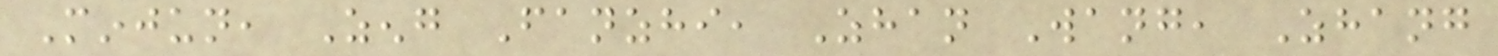Minjun, Zeng Fanzhi, Zhan Wang, Zhang
